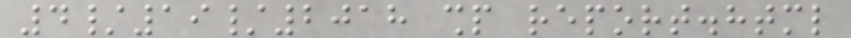4/19/2018 shp report.html
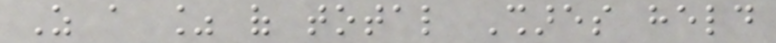As a % of total Shares held
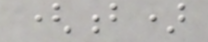(b)
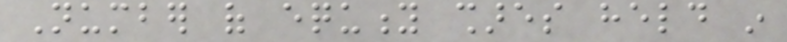Number of equity shares held in
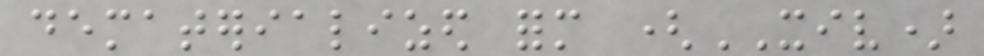dematerialized form (XIV)
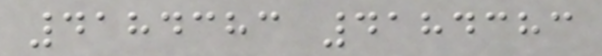4184383 4184383
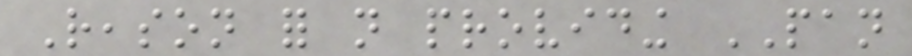Reason for not providing PAN
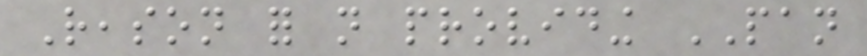Reason for not providing PAN
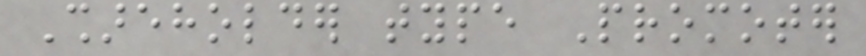Shareholder type Promoter
